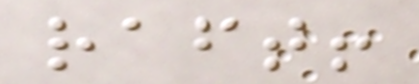raft!
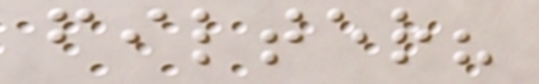filter?
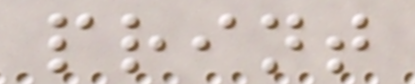print
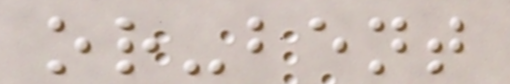or-bent
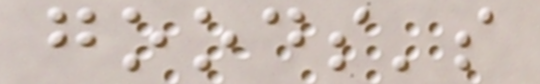goods's
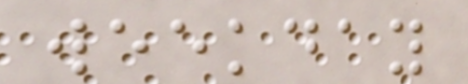weekday
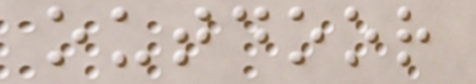outdoor
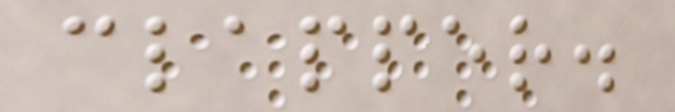clapper.
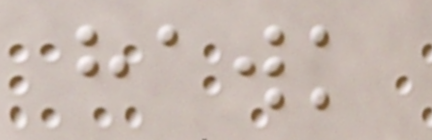hawk
